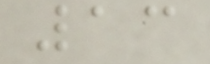13
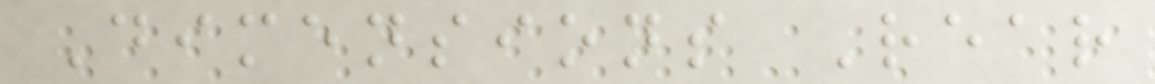Dimensions Rear
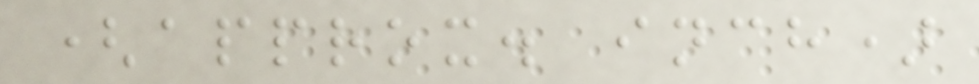(approx. inch)
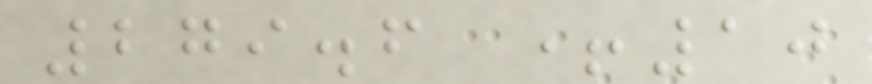279.6 +10
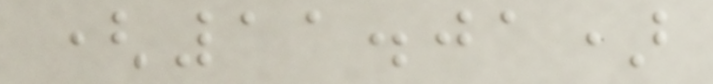(11.01)
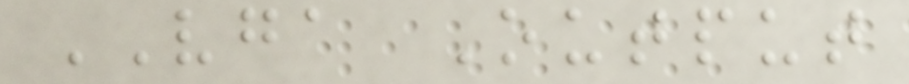VGA Output
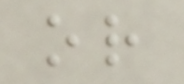or
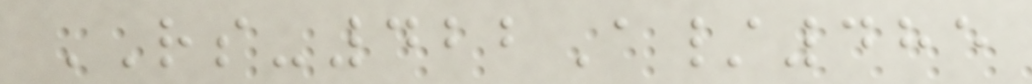RS-422A/485
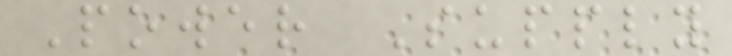Power Supply
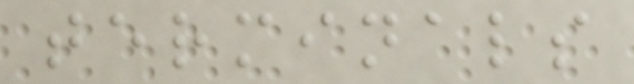terminals
